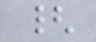{
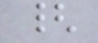{
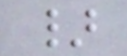}
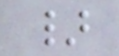}
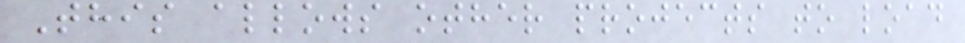This allows other projects to load
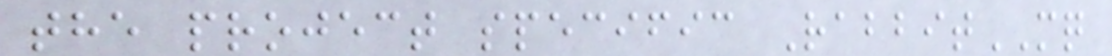the project specific RabbitMQ
